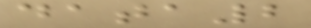data2
